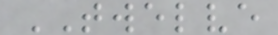TWELVE
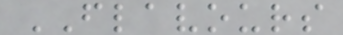FLAVOURS
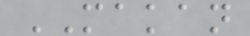MAKAN
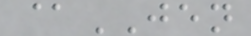@JEN
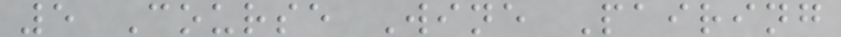5 Course Wine Pairing
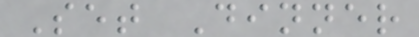Set Dinner
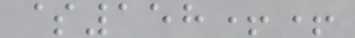$158++
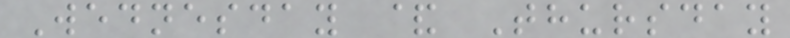Wednesday & Thursday
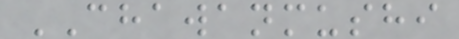CHAWANMUSHI
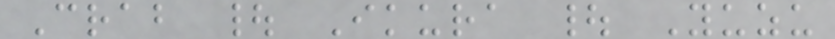Crab | Ikura | Yuzu
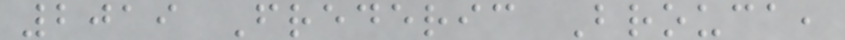2019 Frederic Brouca,
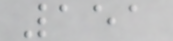151
